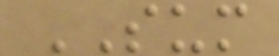SUM
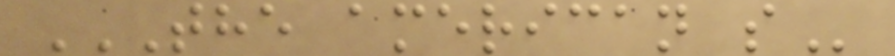THE AMERICAN S
